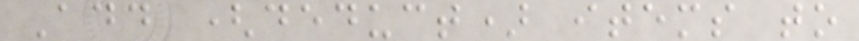Add (deduct) items to
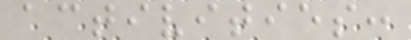activities:
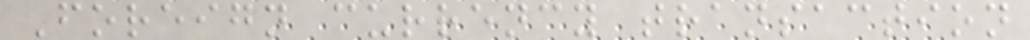Foreign currency transaction
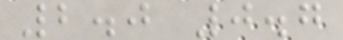2.0 0.7
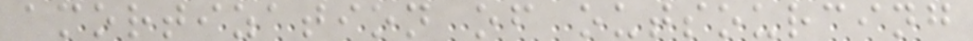amortization of outsourcing
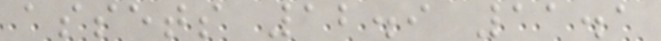assets 12.9 11.1
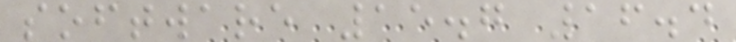software 15.7 16.4
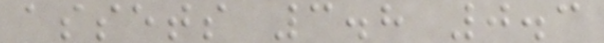assets 3.8 0.3
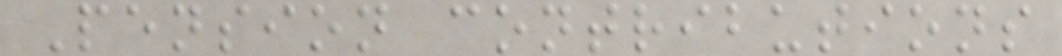Pension contributions
